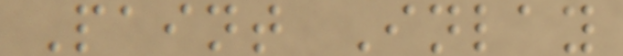Paint Inlay
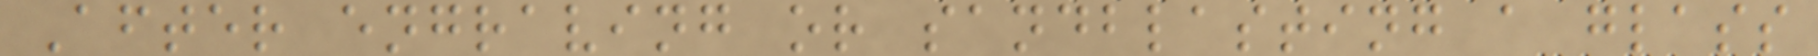After engraving or sandblasting a glass
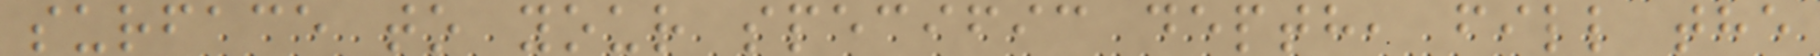surface to your specific depth, fill the
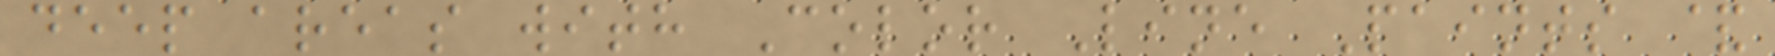deep areas with Color Line Paints &
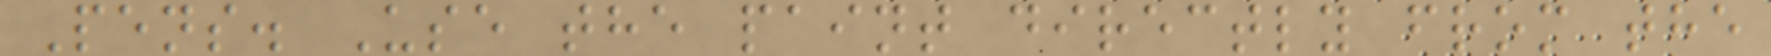Pens. Use the paint directly from the
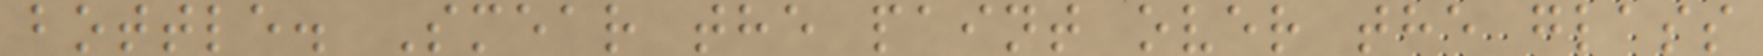bottle. Smear the paint over the glass
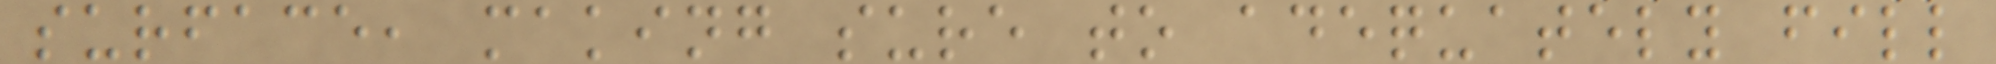surface, making sure to adequately fill
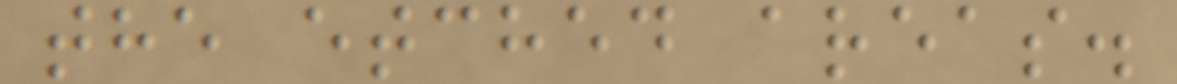the etched areas.
